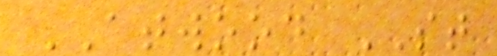ATWOOD ST
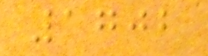1702
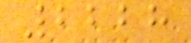2228
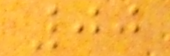00
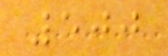500
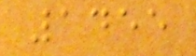1455
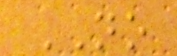NO
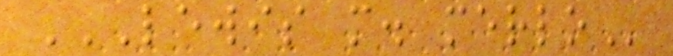LEWIS M. MERLO
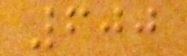600
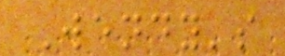Wendy's
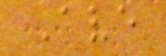Ave
